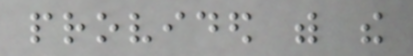provided with the
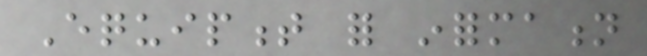Equipment for information
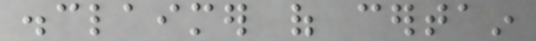disclaimer of certain
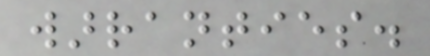warranties.
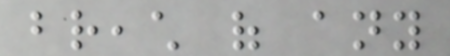breach of any
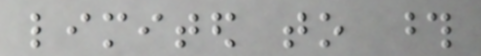limited to those
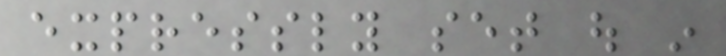expressly set out in
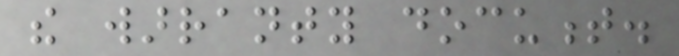the warranty document.
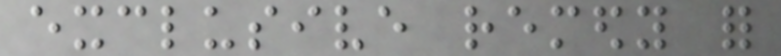exclusive remedy for
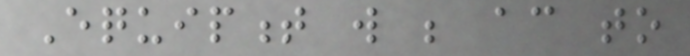Equipment will be according to
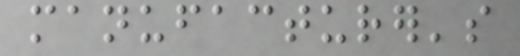manufacturer's
